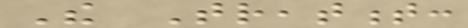The Treatment:
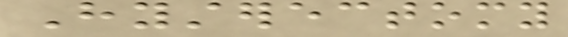Hysterectomy
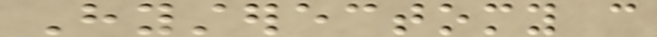Hysterectomy can
